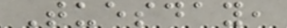Tuesday,
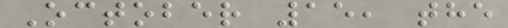October 15, the
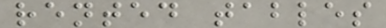rented tables
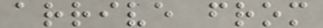arrive from
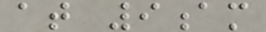at 9am
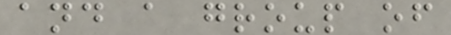and a group of
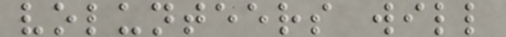volunteers will
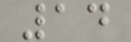14
